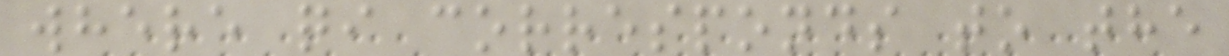where qi corresponds to the
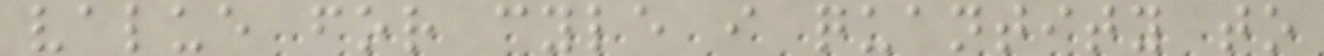value for cyle i quantity to
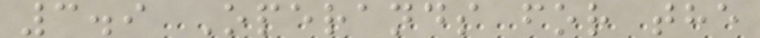3.9 Operands for the
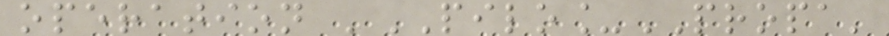operation 'PILO_PROPA'
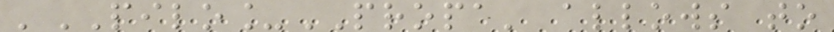'PILO_PROPA' allows to
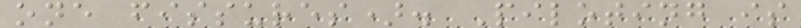one fissures). Piloting is
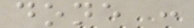done :
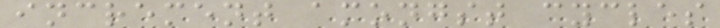increment amongst cycles
